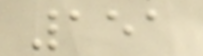151
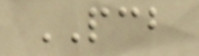PCB
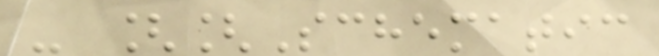- [[Schematic
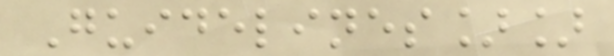Guidelines]]
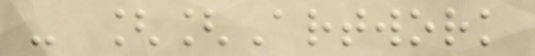- [[Artwork
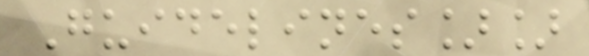Guidelines]]
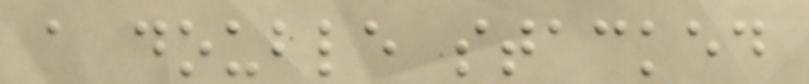a double stacked
